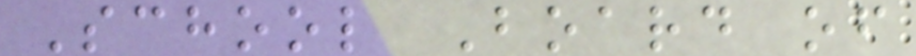School Board of
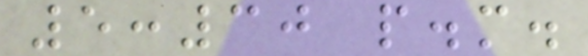5:30 p.m.
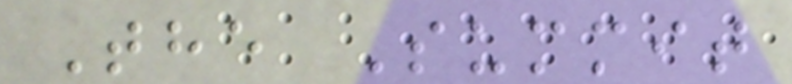The Summit
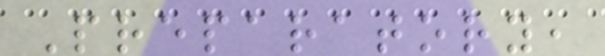Preparatory,
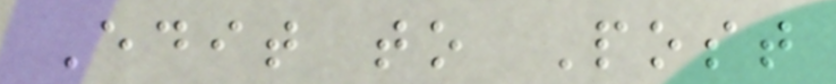Edit to Post
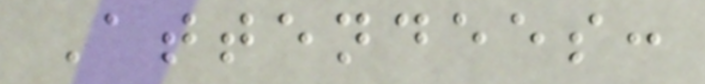Attendees:
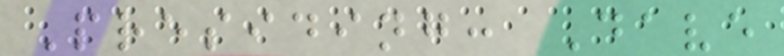Presiding: Dave
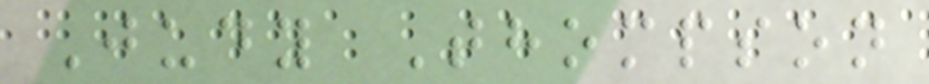Judy Thompson
